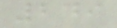249
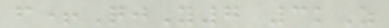f+QjY7 3kZ
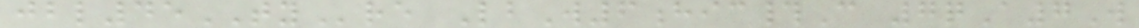jbl45TYre LbW6hic#C 7qA7W
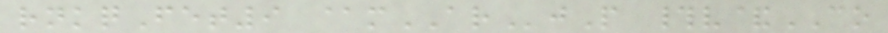rnkqFet9 @mARjP #v&CO
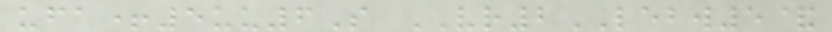ufa+5uu6S VR2LEBW5&
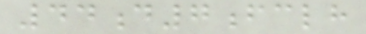44d7fclh
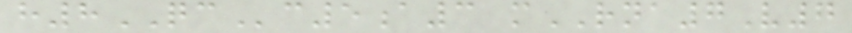h8QCc5a3 mRNA7V7
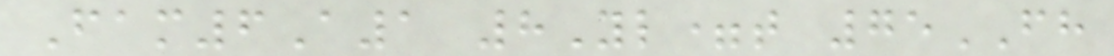Fam6A1 8Yl=t 75FH
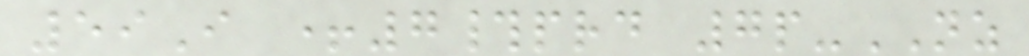59I +7#prd 7p-NZ
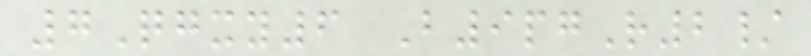7Qgxy6 B9pgR2/
